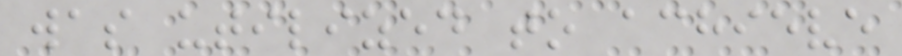was utilized to achieve
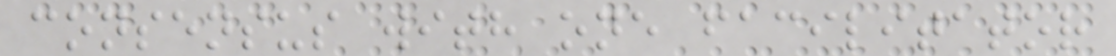consensus with one facilitator
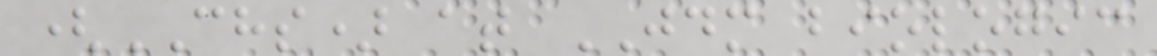(CHS) at JDM biologic
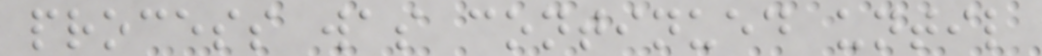process was continued until
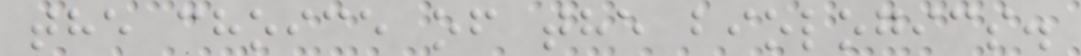the choice of the biologics.
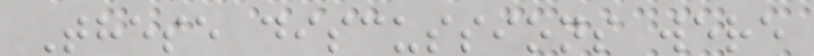These discussions were
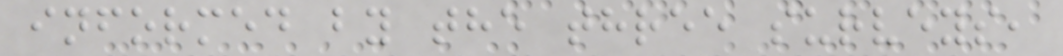informed by the three surveys,
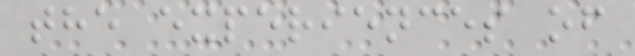the experiences of
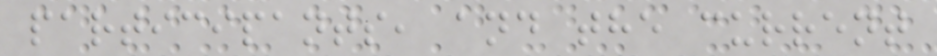participants, and the current
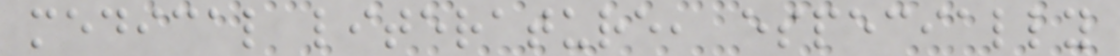medical literature, especially
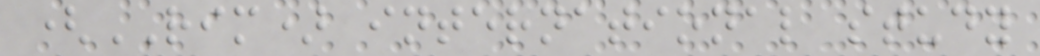(RIM) international study
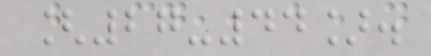[27-44].
